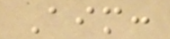Aim:
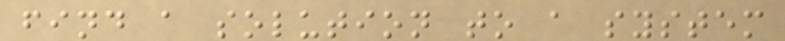find a solution to a system
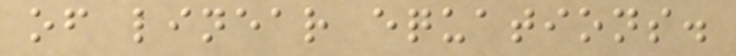of linear equations.
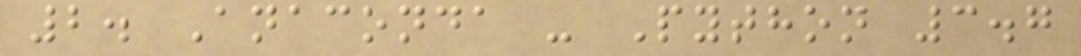2. Anaconda - Python 3.7
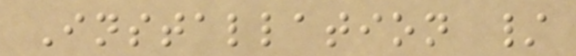Installation /
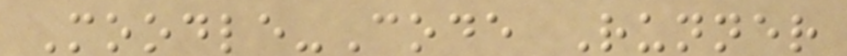Moodle-Code Runner
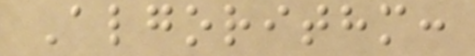Algorithm:
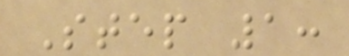Step 1:
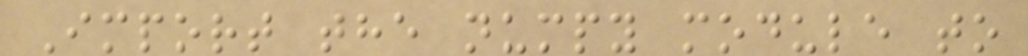Import the numpy module to
